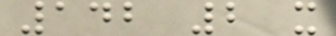142 2 x
